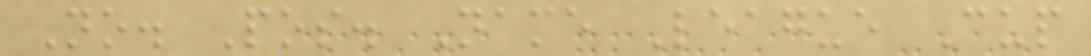No. Pos. Name League Cup
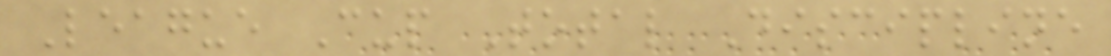League Cup Total Discipline
